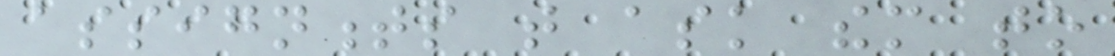assignments that ask them to
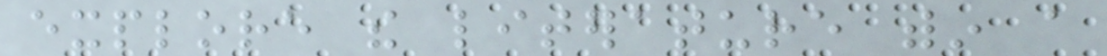explore the literature within a
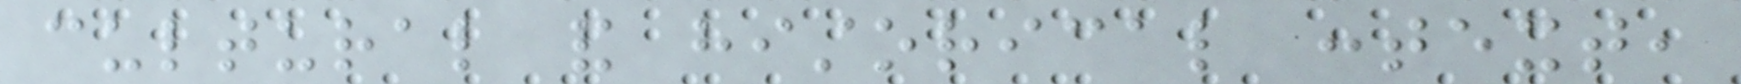cultural and historical context,
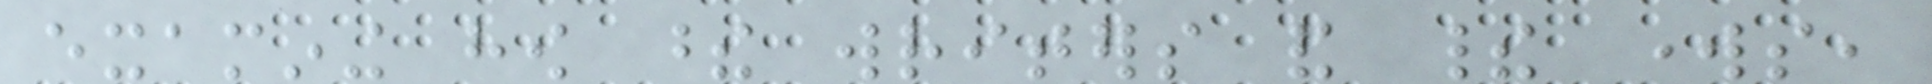examining how these writers and their works,
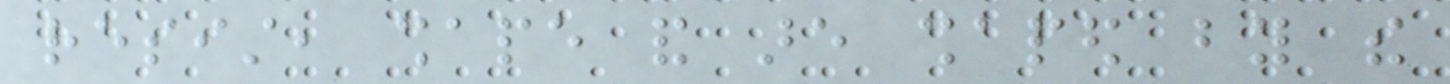resist, shape and are shaped by the
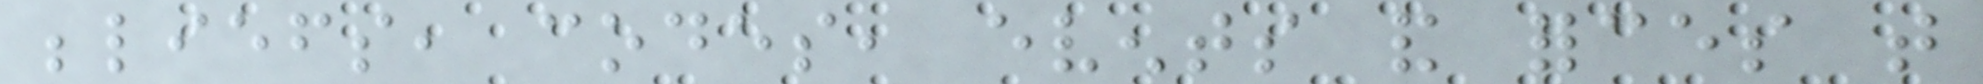beliefs, codes, events and forces that
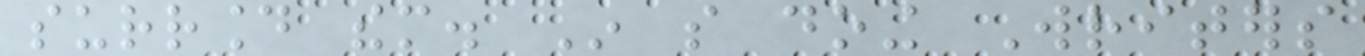surround them. In so doing Writers
